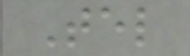Tel
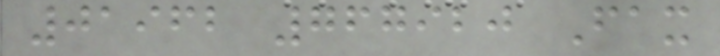01962 767920 Fax
